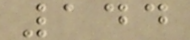144
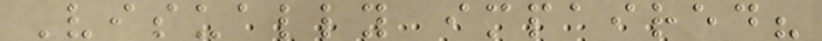Visually impaired?
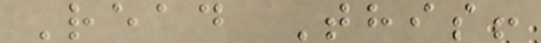Read This!
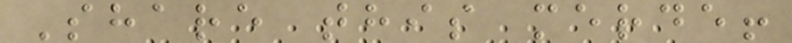Share this merde!
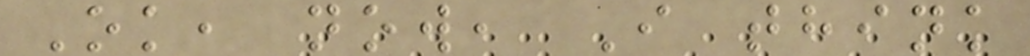Ok, now, I think
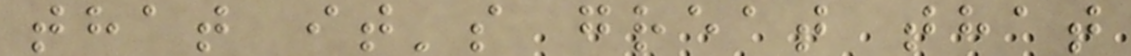that it's great that
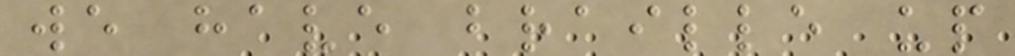we have braille up
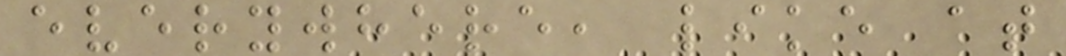everywhere, like at
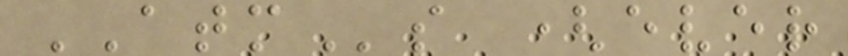ATMs (ever
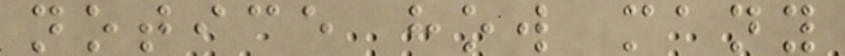notice how many
